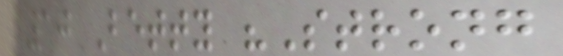10 Betty "Strong
